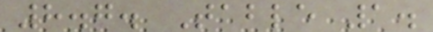8.7. Table 1.
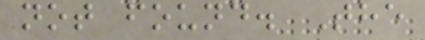not found. The
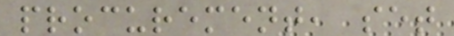procurement, set
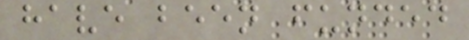have been funded
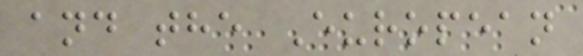and the European
